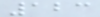123
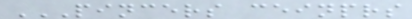PINCERS CEINPRS
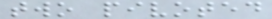two pivoted
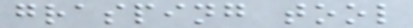grasping tool
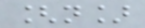[n]
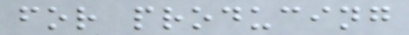for producing
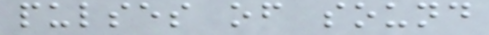pulses of sound
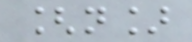[n]
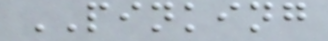PINKING
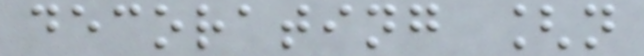decorating [n
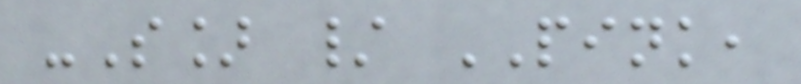-S] / PINK,
